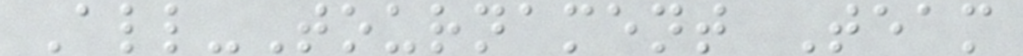All-Tournament Team
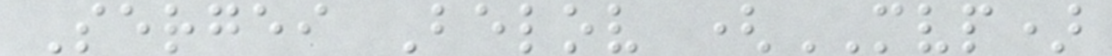Sergei Belov (MVP)
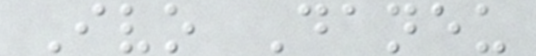Ivo Daneu
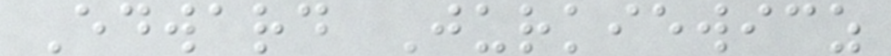Edward Jurkiewicz
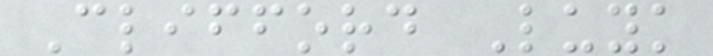Clifford Luyk
